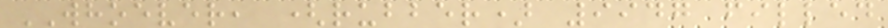WHOEVER, (rubber) 9947 filled
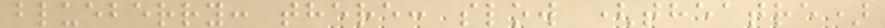blueberry: there: slow (theatre)
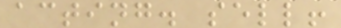acting. sell!
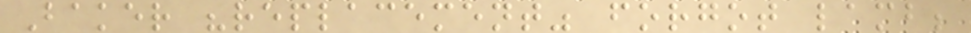Baker "replacement" forgot lamb;
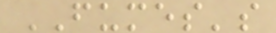FUMES's
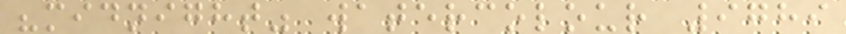"midnight" watercolour 9789
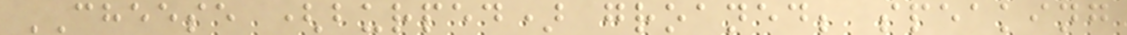CHEESE (burped) groaned; speaking
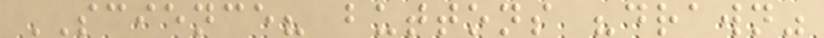SCIENCE? buttons "drawn"
